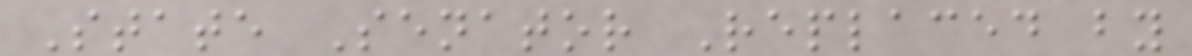State Senator Replaced by
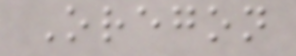Oregon
